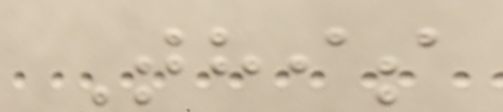This
